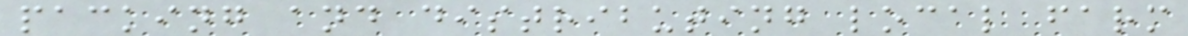packing and distributing local farm
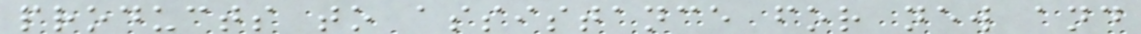products to assistance for new and
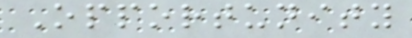Opportunity
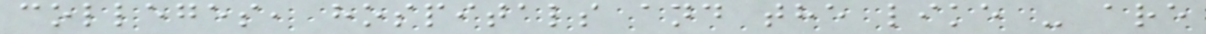colleges, hospitals and the like - are
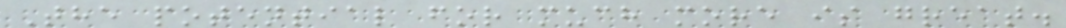The potential for much more is great.
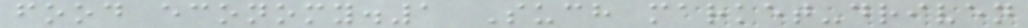food economy.1 Such market-driven
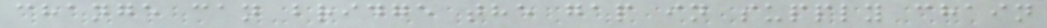change can bridge the gap in supply chain
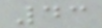43
